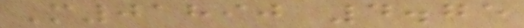M01890 4.75
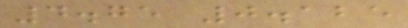4.75 0.125
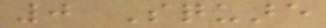0 Square
